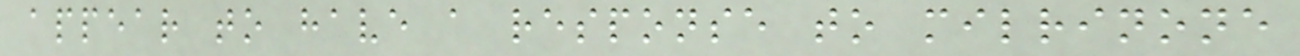appear to have a response to milrinone
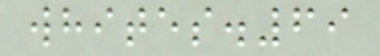whites.69
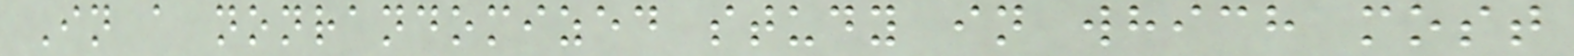In a nonrandomized study in which most
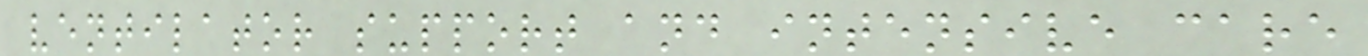ventilator support and intensive care
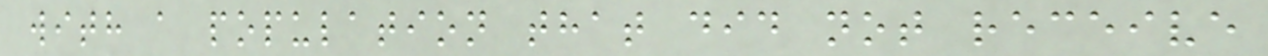with a population that did not receive
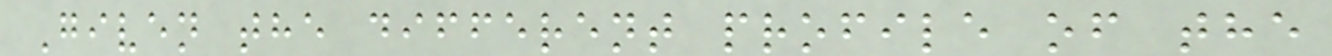Given the different profile of the
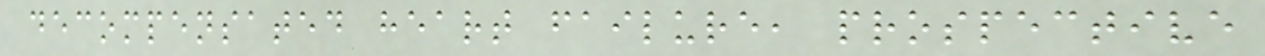decompensated heart failure, prospective
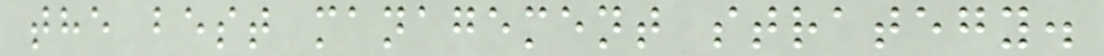the best management strategy.
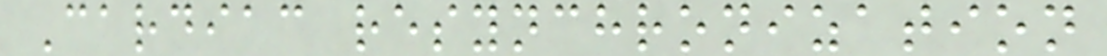Cardiac resynchronization
